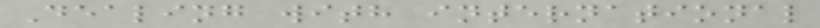Dealing with international
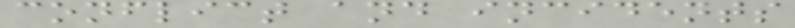conflict and incidents
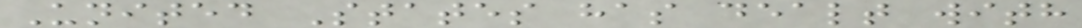United States has dealt with
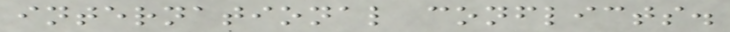international conflicts.
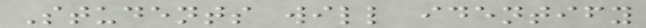Students will identify
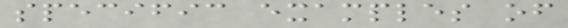specific examples of
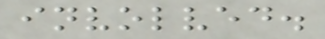involved.
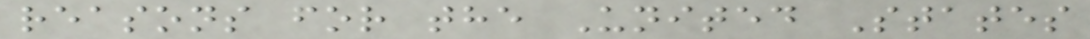reasons for the United States
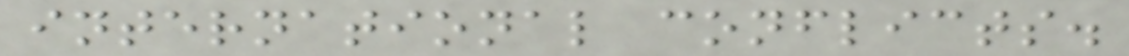international conflicts.
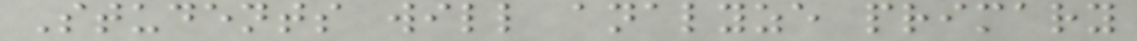Students will analyze primary
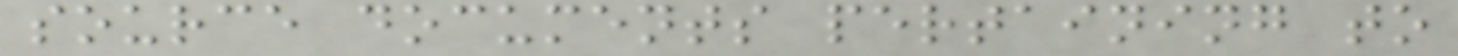source documents pertaining to
